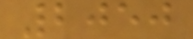2050
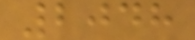2048
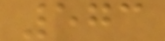573
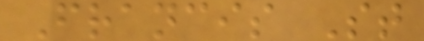Francis St
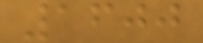1600
